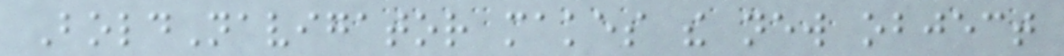BoldNavigator makes the new object
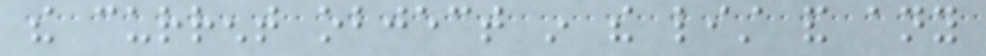the current object in the list and any
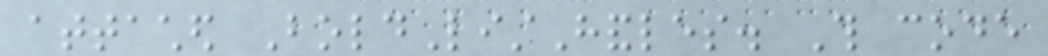attached BoldListHandles. This code
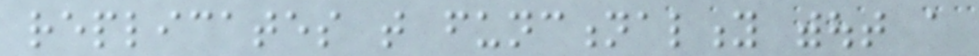replicates that functionality without a
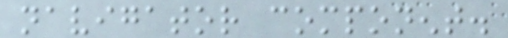navigator component.
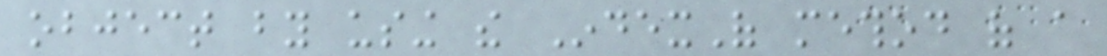object by using the IndexOf method of a
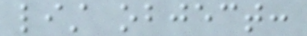list object:
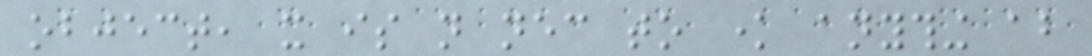object, it is not necessary to know anything about
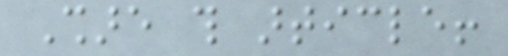Share this article!
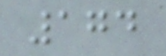174
